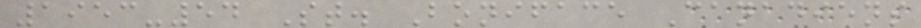1953-54 St. Boniface Canadiens
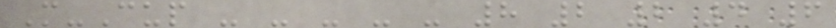M-Cup - - - - - 8 2 2 4 6
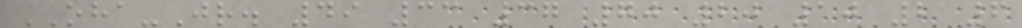OHA-Jr. 49 33 37 70 20 10 2 6
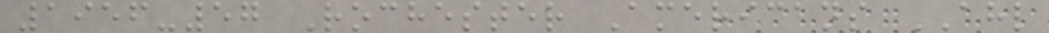1956-57 Rochester Americans AHL
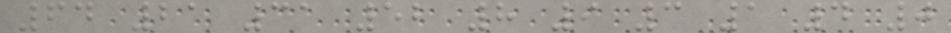64 21 31 52 8 9 3 1 4 0
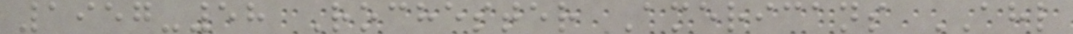1957-58 Rochester Americans AHL
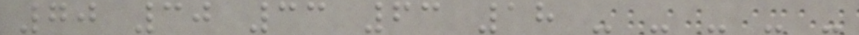70 30 33 63 18 - - - - -
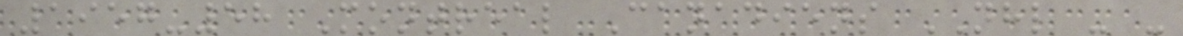1957-58 Montreal Canadiens NHL - -
